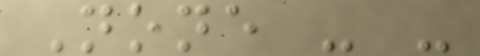None - -
